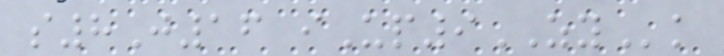s8J16 iUp9ZYk
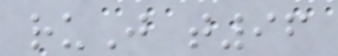ruJ t96
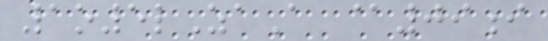1o5lZaA @09i
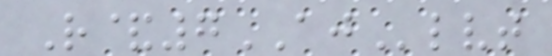R&7AJlvt
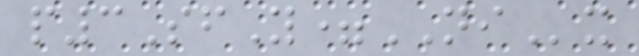p3SfY=NIx
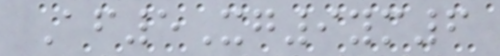Af5Xg9ym6
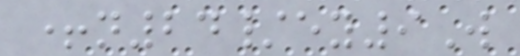+n24/ey9W
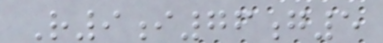R9i76g5
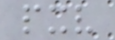pxv
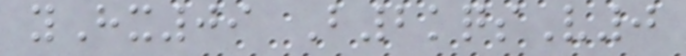yHx09 B2kqsV0
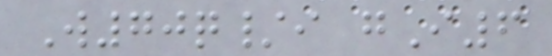W70q/i gI6
